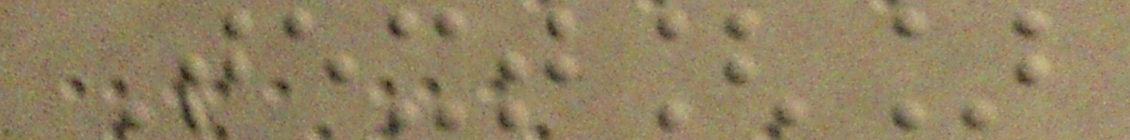Text[]
